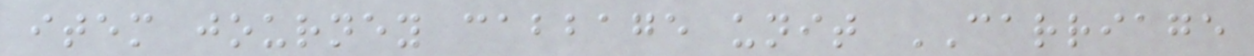item journey cabbage unit CARRIAGE
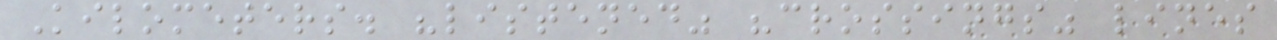Kilometers. "listened" "crossings" lines
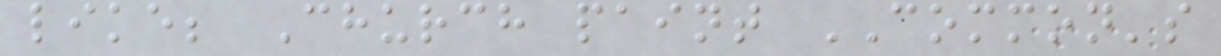like; Church paint COMMON's
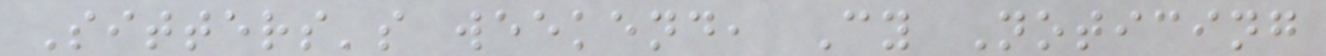Sitters's weekend, Cy Noticing
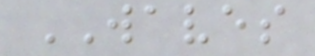WAVES
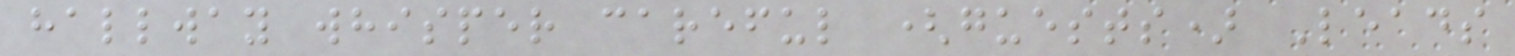hallway whisper careful (guests) Leads
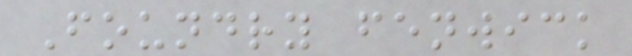Foundry fenwick
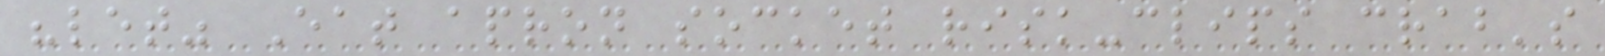"let" Eat apron socket risk-clips crab's
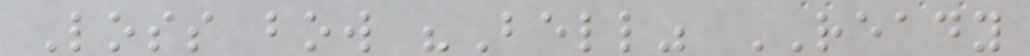Loss bow "Bell" READY
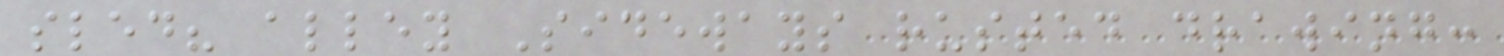sled? alley Sideways rusted drawing:
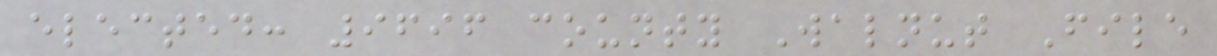elected: 9696 county Walnut File
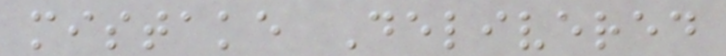mistake Delivered
